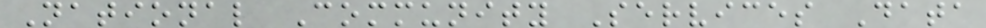National Community Services Data
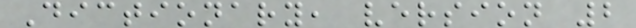Dictionary, version 2
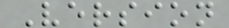Version
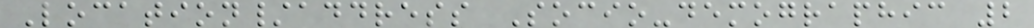Location/address Socio-demographic 2
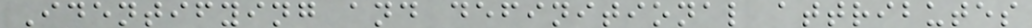Identifying and definitional attributes
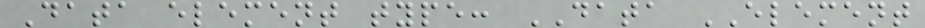Data element type: DATA ELEMENT
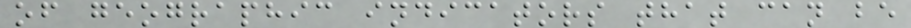of geographic indicators that can be
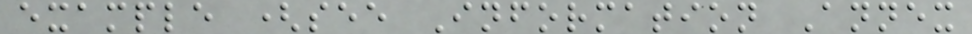example (see Information Annex
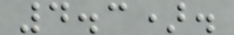4.3).
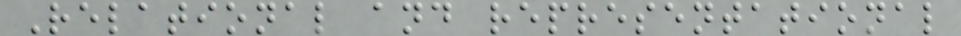Relational and representational
